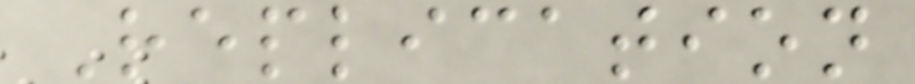Replication
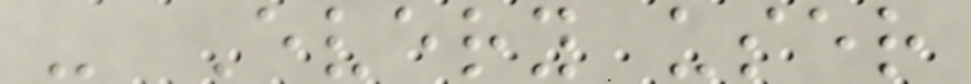- Every user
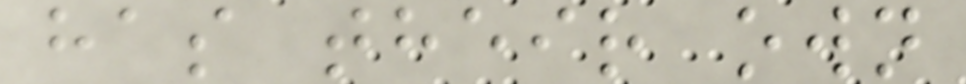has their own
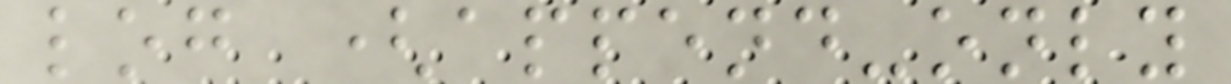log (append-only
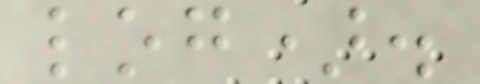log).
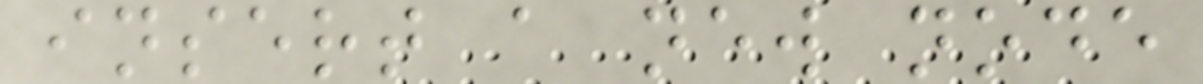insert a new node
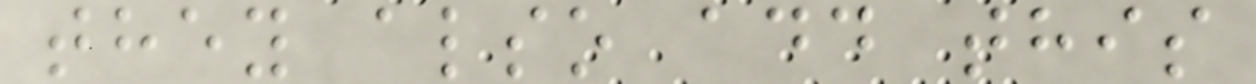they also add this
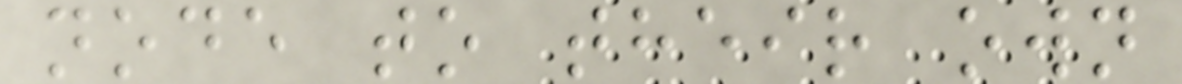node to their own
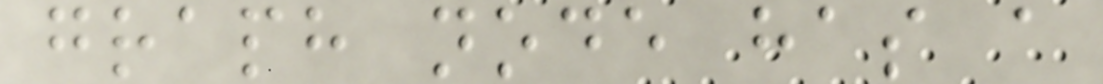graph node has a
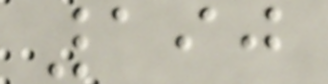190
